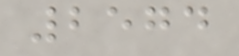2574
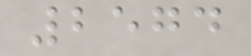2574
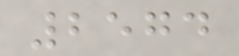2574
